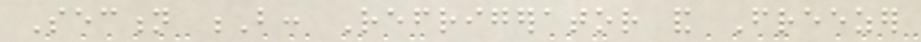Section B: Refrigerator and Freezer
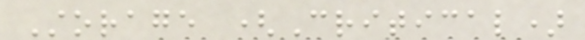Storage (Critical)
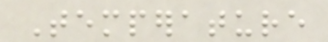Temperature
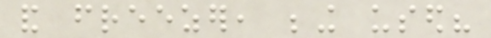and freezer, being used?
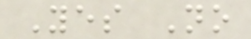Yes No
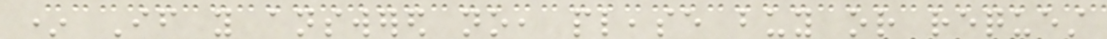* If you answered no, please buy or request
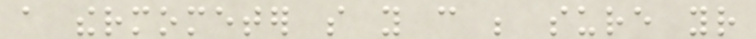a thermometer so you can be sure your
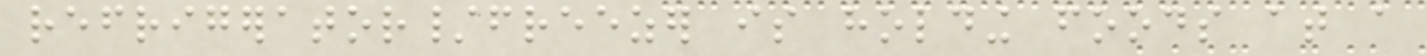refrigerator/freezer is holding foods at a
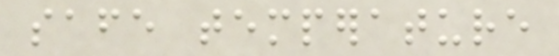safe temperature
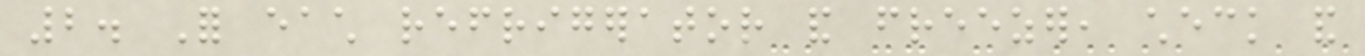2. For each refrigerator and freezer, check and
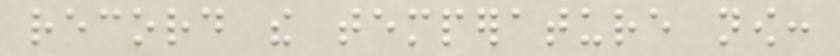record the temperature now:
